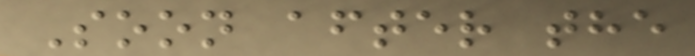Soon after the
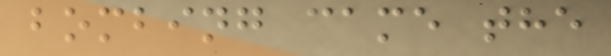bombing came the
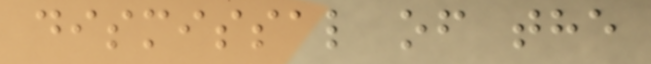dismissal of the
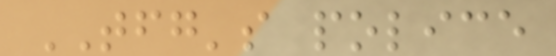TFG's police
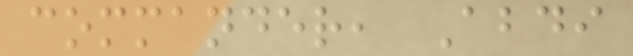commander, Abdi
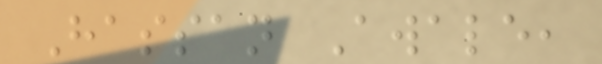Hassan Awale,
